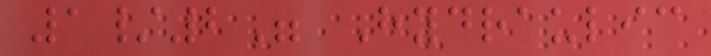1/2" Hydraulic
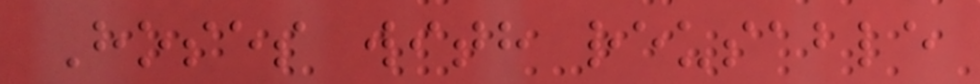Hoses with reusable
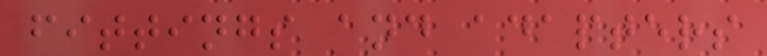fittings and adapters
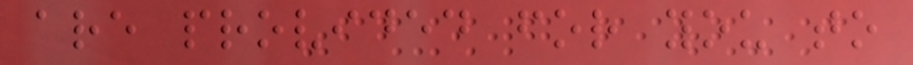are provided for you to
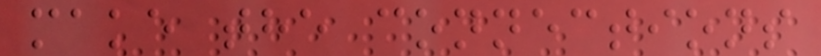make the connections
